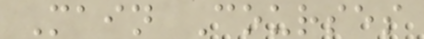Main Courses
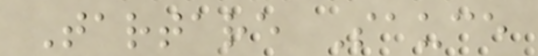Tartare Sauce
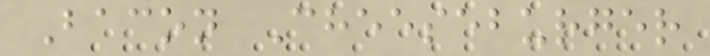Bacon Cheeseburger
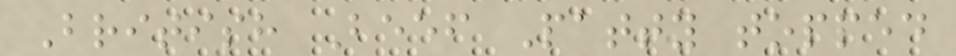British Beef Patty topped
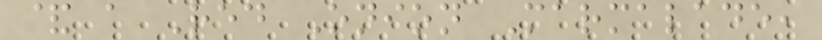& a Red Onion Marmalade,
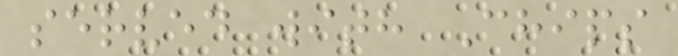served with Chips
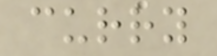curry
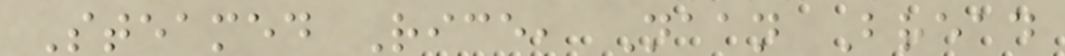Steamed Rice, Naan Bread
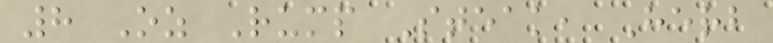8 Oz Rump Steak, Herb
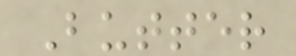Butter
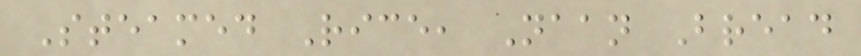Steamed Rice, Naan Bread
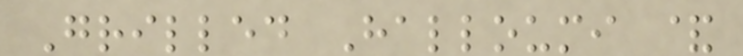Grilled Halloumi &
